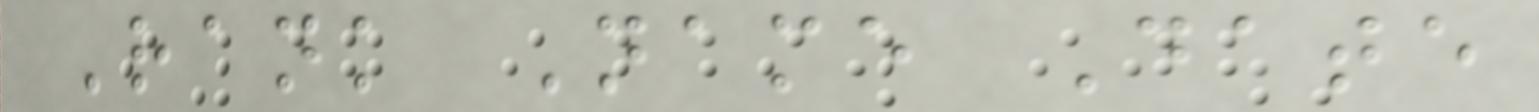Rank Name Date
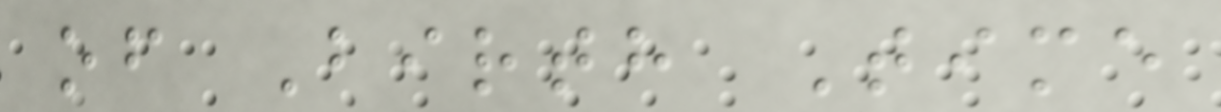of Birth Time
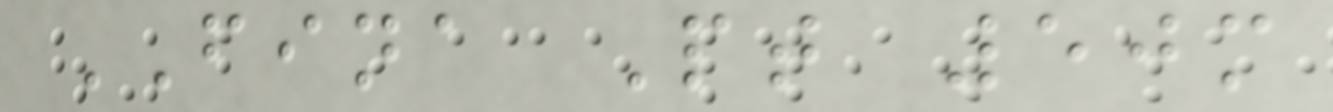FINA Pt 50m
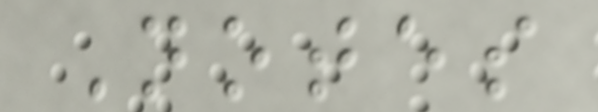Notes
